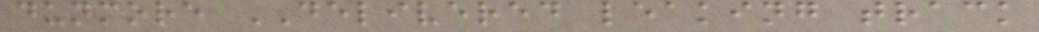dunmore DELIVERED leaking track
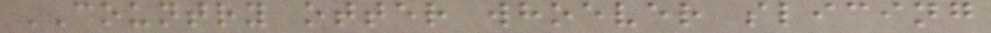COUNTRY otter whoever slicing
